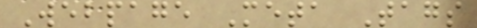Webpage Meta Tags
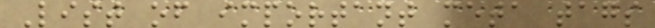List of important meta tags
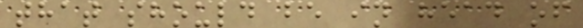that should be in head of
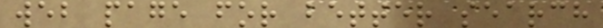web page for better search
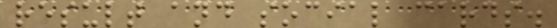result and social cards.
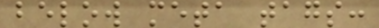below meta tags:
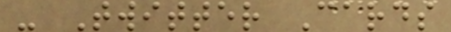- Twitter Cards
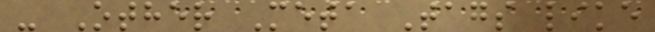- Other Meta Tags like
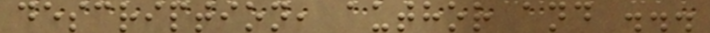description, author and ...
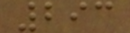293
